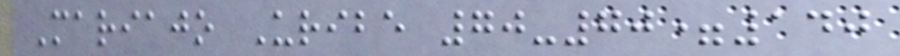Mariajo Uribe 70-70=140
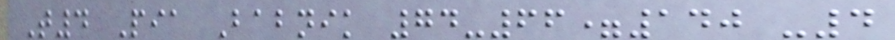T4 Pia Babnik 74-66=140 -4
